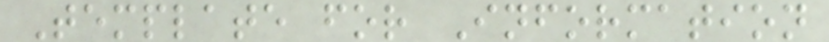Template for Information
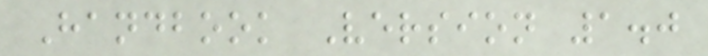Handbook Version 1.0
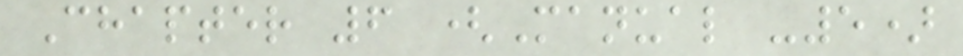Chapter 6 (Manual -5)
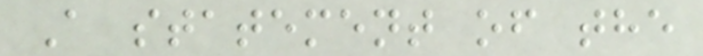A statement of the
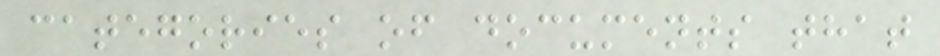categories of documents that
